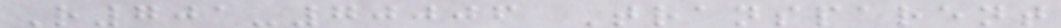R701-70006 Transparent
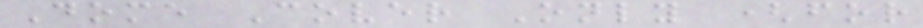Dome Cover Only (for
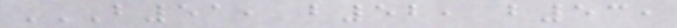B51, B52, B53,
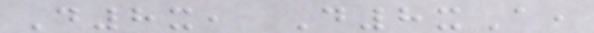D8x, D8xA,
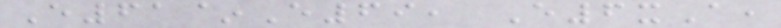E61~E69, E6xA,
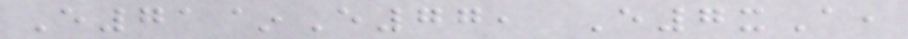E71~E77, E7xA,
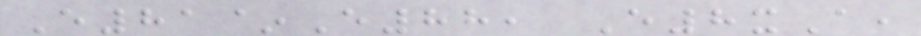E81~E88, E8xA,
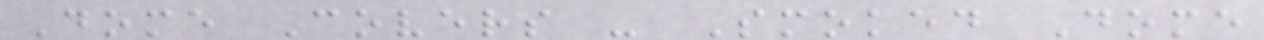Dome Covers - Smoked Dome
